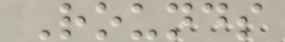Rounds
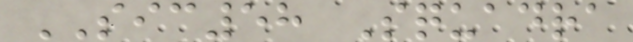SIC58 Squadra
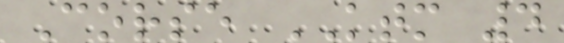Corse KTM 4
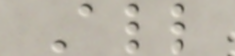All
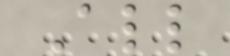All
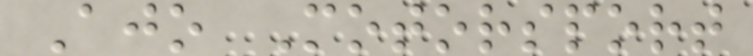Ajo Motorsport
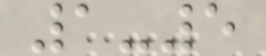1-5
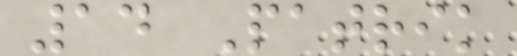14 Patrik
